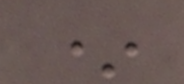*
